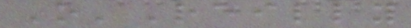O'Reilly
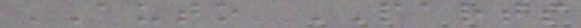AUTO PARTS
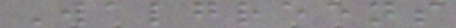Walgreens
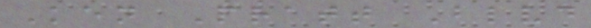Ken Pratt Blvd
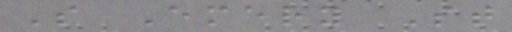S Emery St
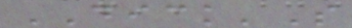DICK'S
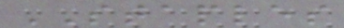STAPLES
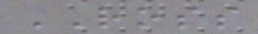ROSS
